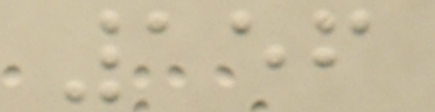156
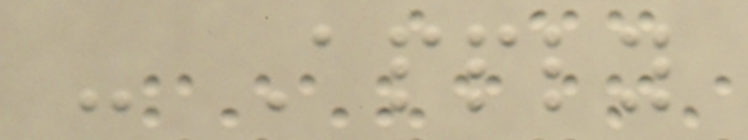- Apply
